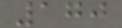170
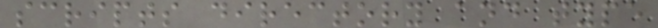scripts directory and type
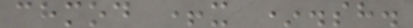chmod +x *.sh.
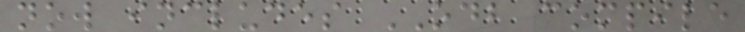now includes ODB compile
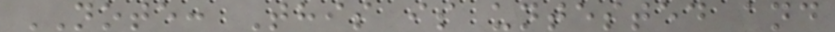NOTE: This is untested and
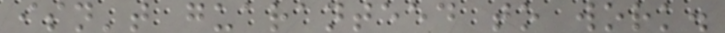isn't guaranteed to work.
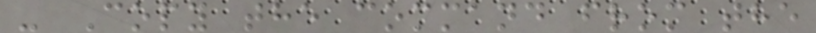- Copy the command from the
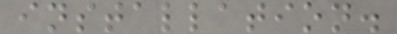installation.
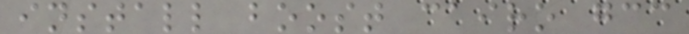install boost cairo gcc
